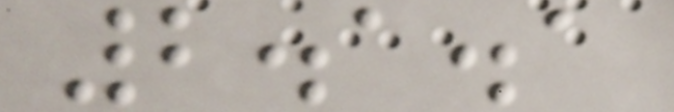2.1.1
